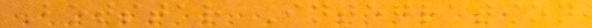Botstar Integration
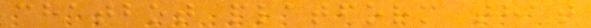chatbot platform that
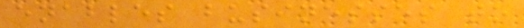enables businesses to
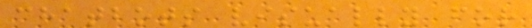chatbots visually for
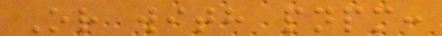Or with pnpm:
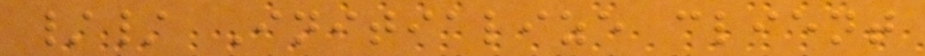// Initialize client
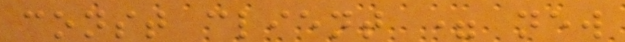const client = new
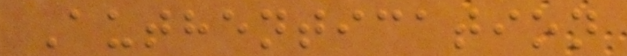Authentication
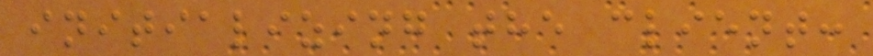initializing the client:
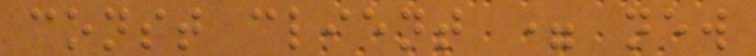const client = new
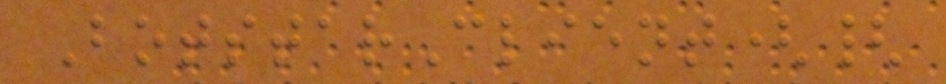BotstarClient({
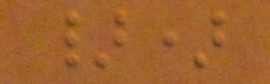})
